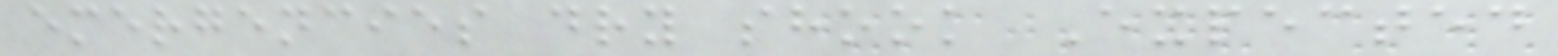emergencies dry shook Expected
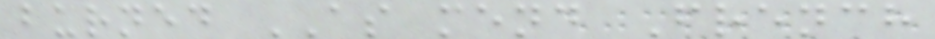burned AS mend French
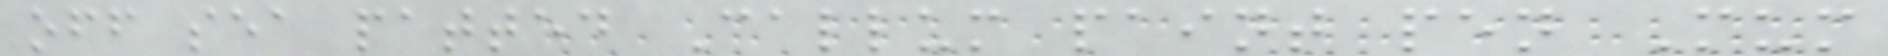off sea patted Callum paint pen Mum
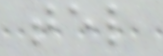tel
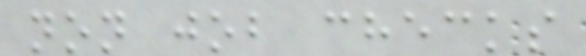non job checks
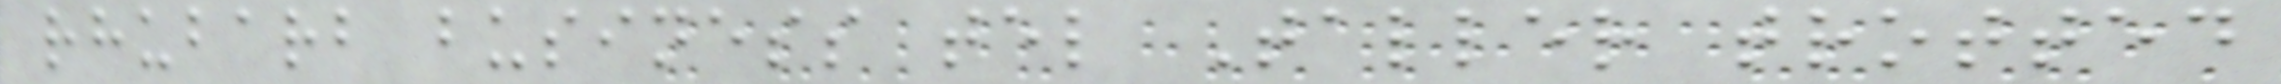rhubarb business tel Taller trotted
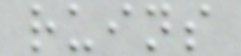ruins
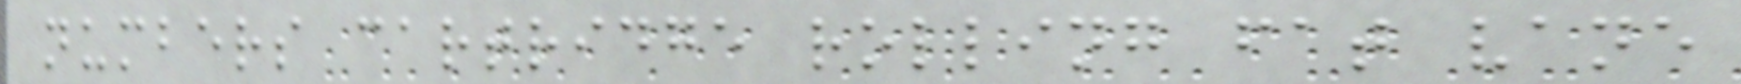numbers cartridge rolling fat vane
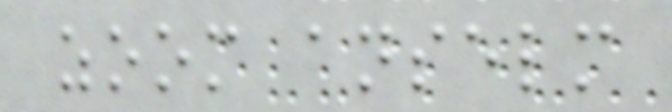zoom anselm
